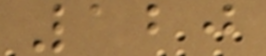120
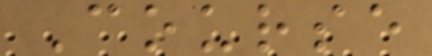Course
